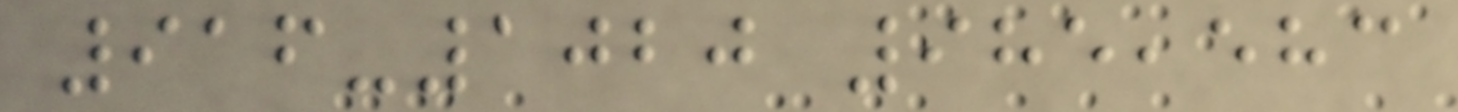916-1020 985,583
